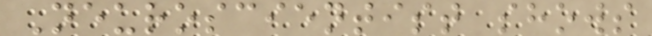Neuroscientist shows
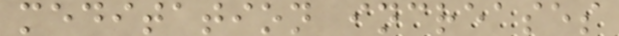meditation increases
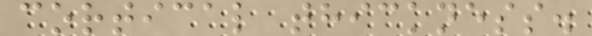cortical thickness.
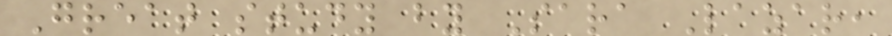Great study by Sara Lazar,
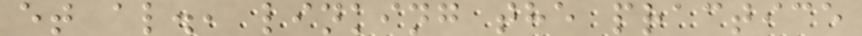et al., linking the practice
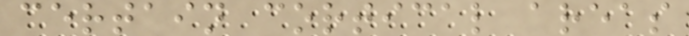certain cortical areas
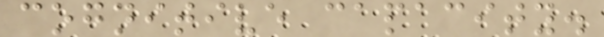cognitive capacity.
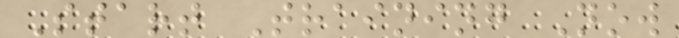Start Training Now
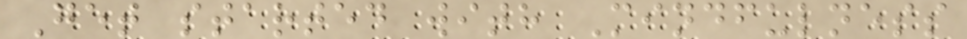Get started with Mindfulness
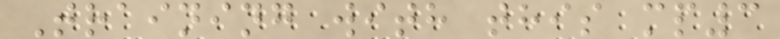Training with this mp3
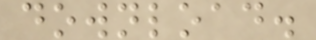download.
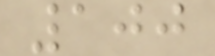100
